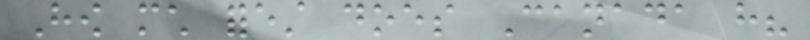How much forest does Canada have?
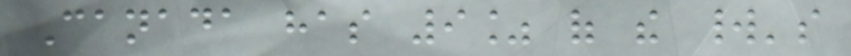Canada has 9% of the world's
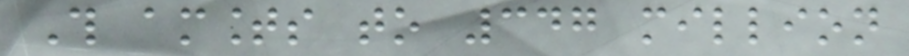This amounts to 347 million
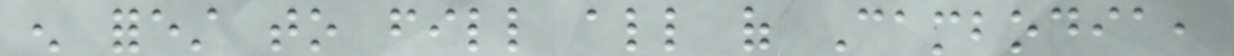enough forest to fill all of Cambodia,
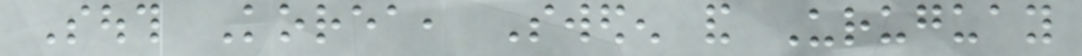South Korea, Sweden and Uruguay
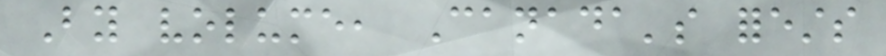By volume, Canada's forests
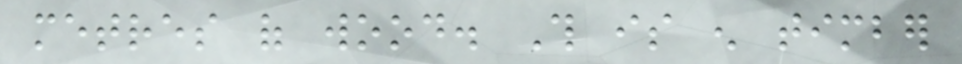metres of wood. This is enough timber
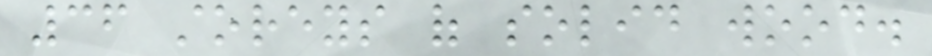36 storeys of solid wood.
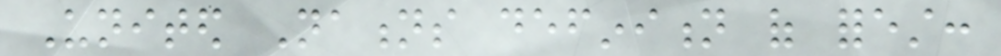United Nations definition of forest:
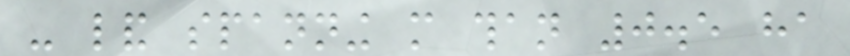- land spanning more than 0.5 ha
